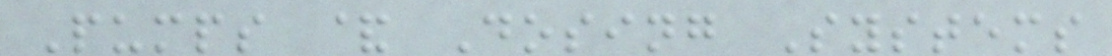Pumps & Dosing Systems
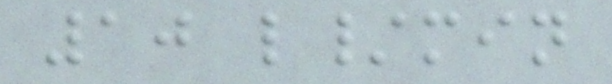10 l/min
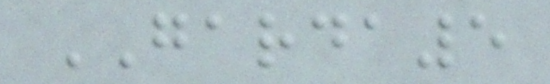GARDA5
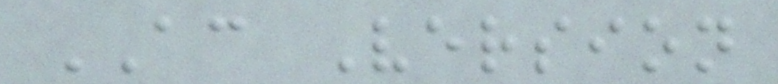AC Version
